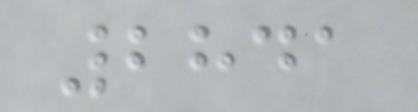2841
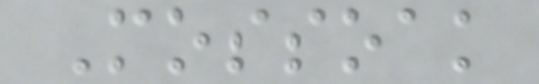Mossoak
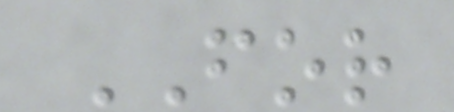FOR
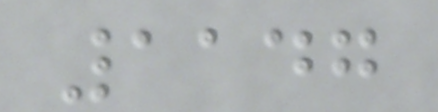1147
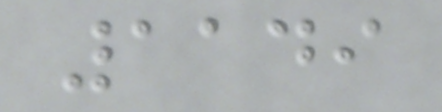1149
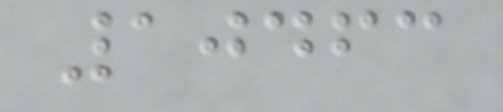10463
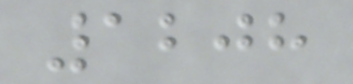1208
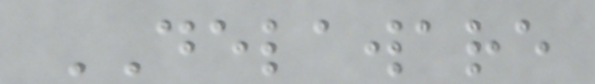DELAWARE
